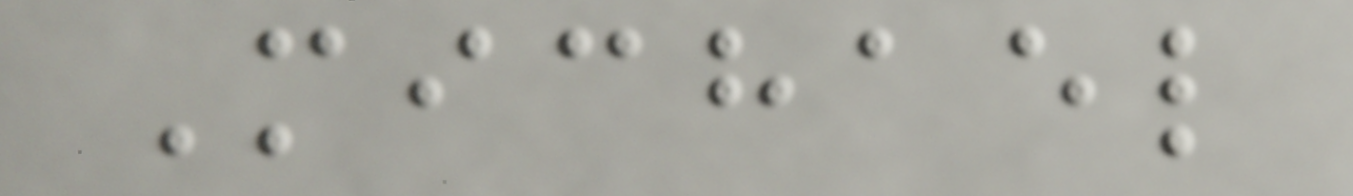Michael
